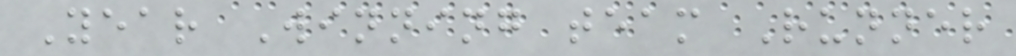Year Winning team Runner
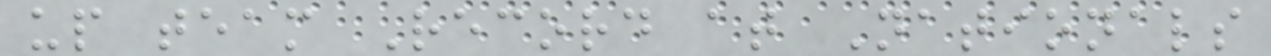up team Record at Nationals
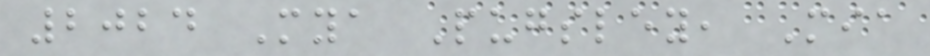2024 Mya Pugsley, Mia
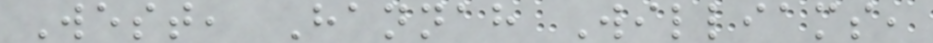West, Hannah Williams,
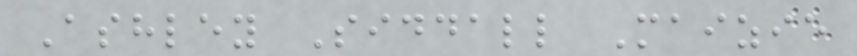Ashley Siddall Maizie
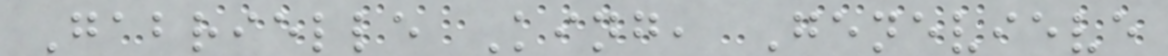Gabrielle King, Genevieve
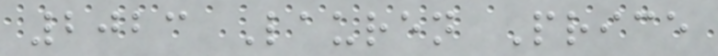2023 Lauren Price
